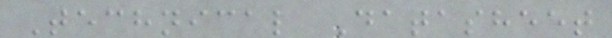Technical Datasheet
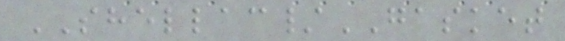SHELLAC/GASKET
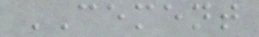CEMENT
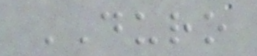DURO
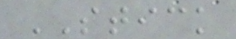STICK
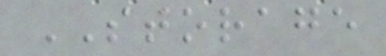STORAGE
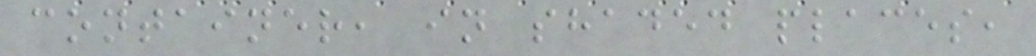container, in shaded places,
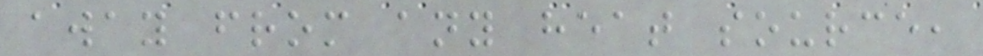away from any heat source,
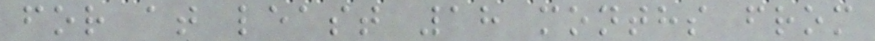for at least 18 months from
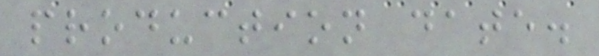production date.
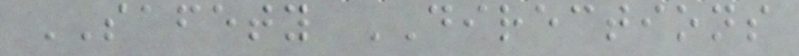SAFETY DIRECTIONS
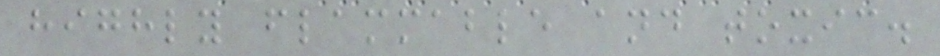highly flammable and toxic.
